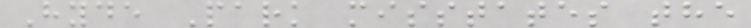Hyde Park misstates the
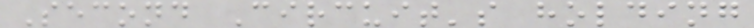Second Circuit's holding
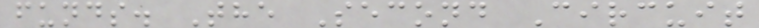funds. The Second Circuit
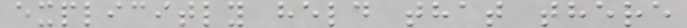explicitly held that there
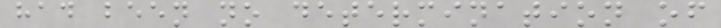had been no determination of
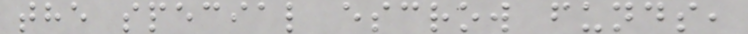the special escrow funds,
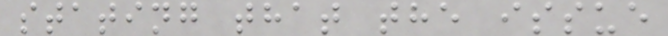stating that the issue
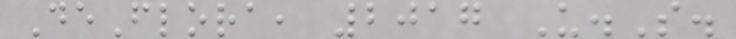DeFlora, 2017 U.S.
